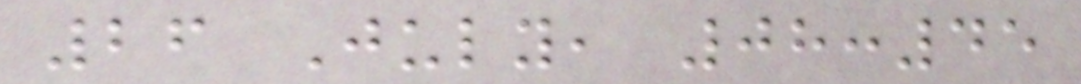26 July, 08:45
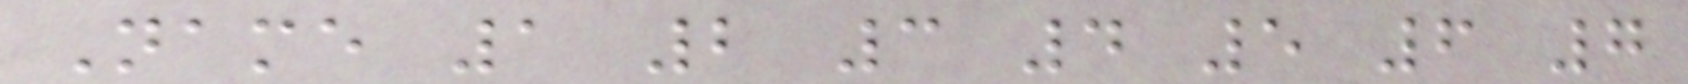Name 1 2 3 4 5 6 7
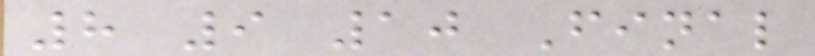8 9 10 Final
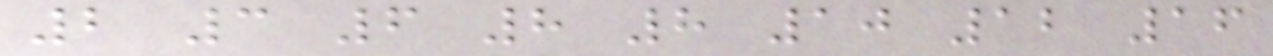2 3 6 8 8 10 12 16
